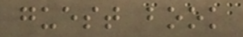guest book
